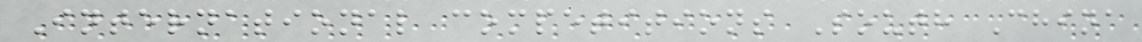International competitions South China
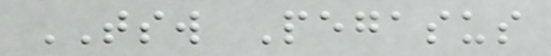TSW Pegasus
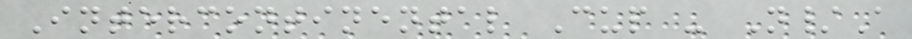Intercontinental Cup - N/A
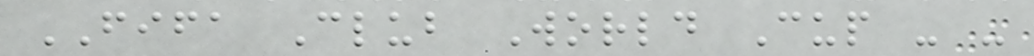FIFA Club World Cup - -
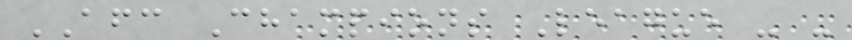AFC Champions League - -
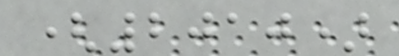(2010)
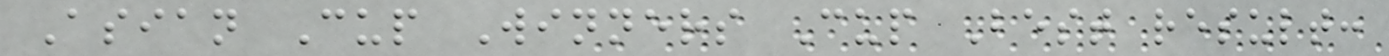Asian Cup Winners Cup Best result:
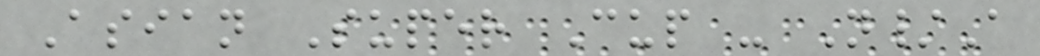Asian Super Cup - N/A
